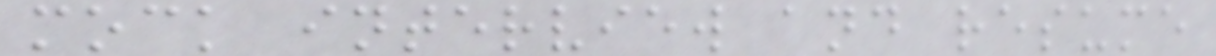mock interview and resume
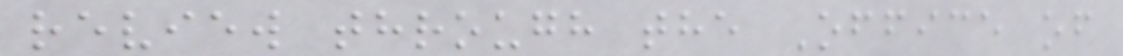review through the Office of
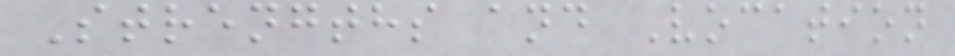Strengths and Vocation
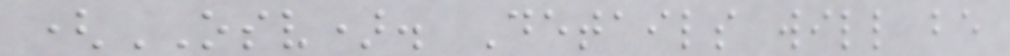(OSV). Details will be
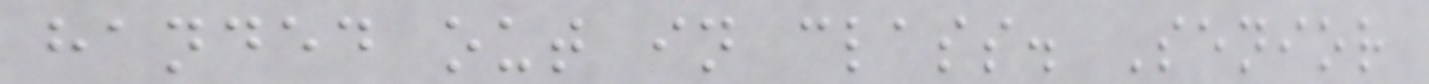handed out in class. Senior
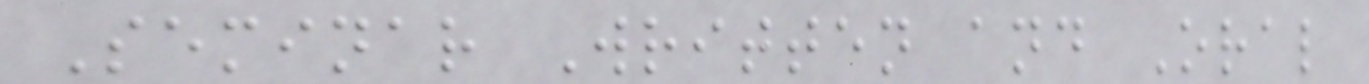Seminar Written and Oral
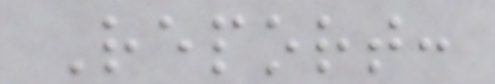Report:
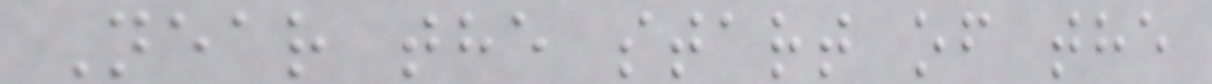Near the start of the
